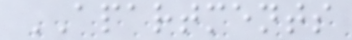APARTMENTS
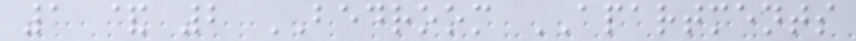1 & 2 BEDROOM APARTMENTS
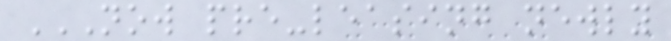NOW PRE-LEASING NEWLY
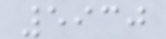5930
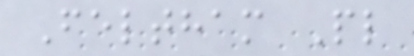Feltham Pl
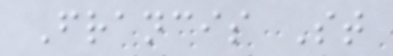Francis St
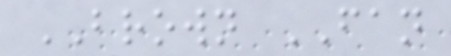BROWN FAN
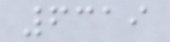6319
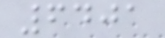6401
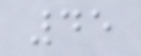45
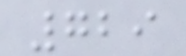729
